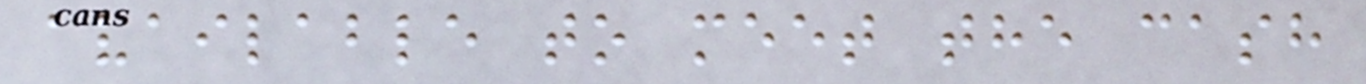available to meet the cash
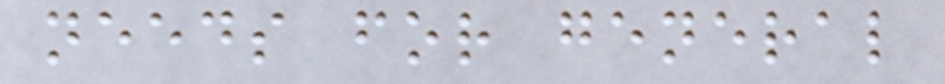needs for general
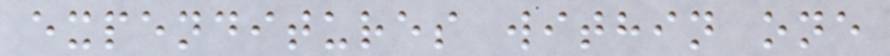expenditures within one
